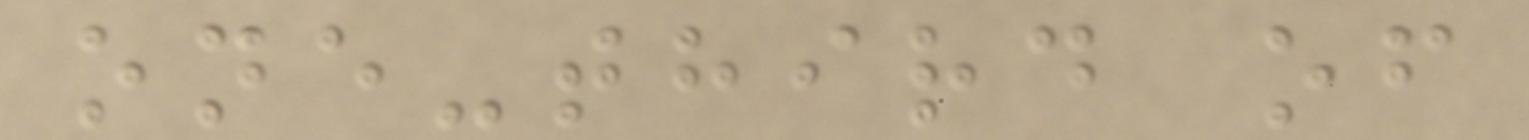one-third of
